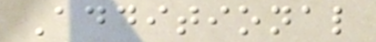Additional
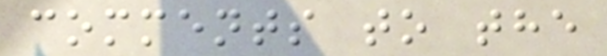comments to the
